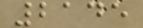2145
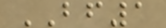BF1
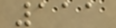111
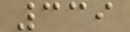339
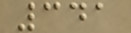341
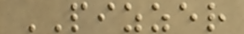PIZZER
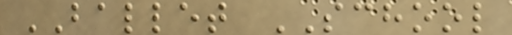BALLET SCHOOL
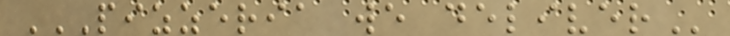PIZZERIA WE DELIVER
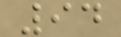94
